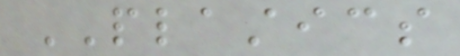PLASTICS
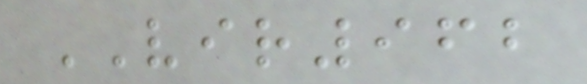VIR962
